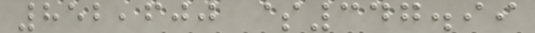852,600 $347.99
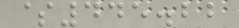$445.22
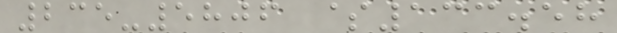235-5806 $133.58
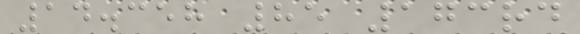14.358 85 173rd
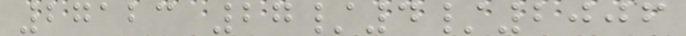27123 27/4/2006
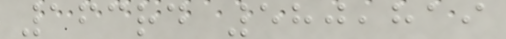163rd 580,819
